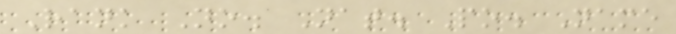Rank No. Nat. Po. Name
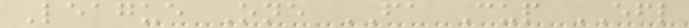League One FA Cup EFL
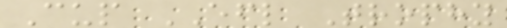Cup EFL Trophy
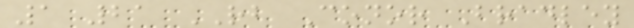1 21 RB Conor Bradley
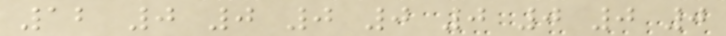12 0 0 0 0 0 0 0 0
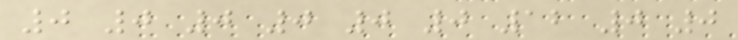0 0 0 0 0 0 12 0 0
